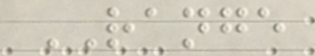RANGE
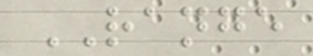RANGE
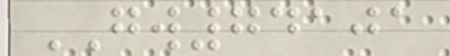GW74101
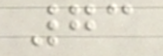73
